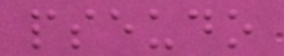pseudo
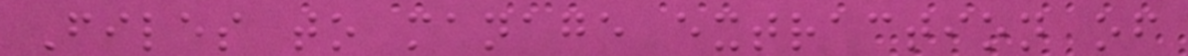Files to manage extraction of
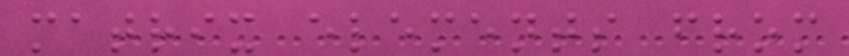matrix elements from
